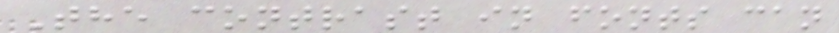The contrast in fonts can
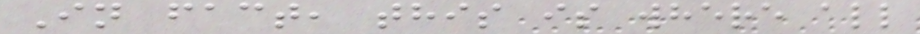In fact, this is where all
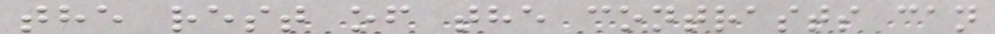the rest of the contrasts can
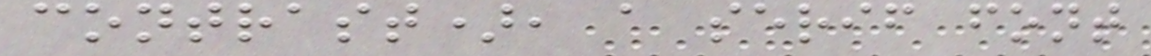contrast), a serif font
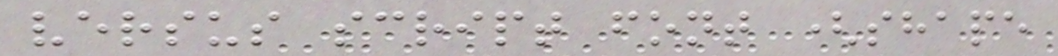versus script font (shape
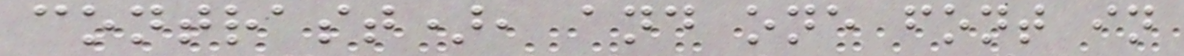contrast), and one font in
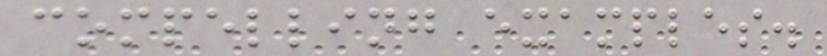compelling examples.
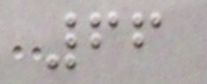66
